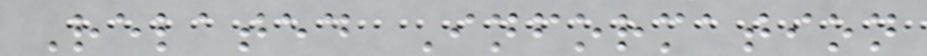Related Information
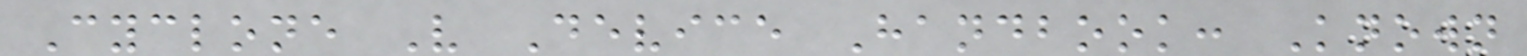Cyclone V Device Handbook: Known
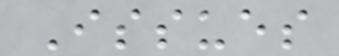Issues
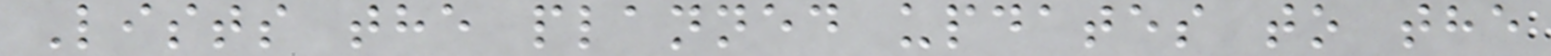Lists the planned updates to the
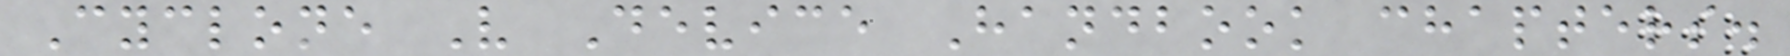Cyclone V Device Handbook chapters.
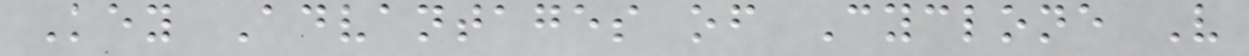Key Advantages of Cyclone V
